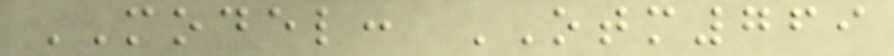MODEL: OTM769
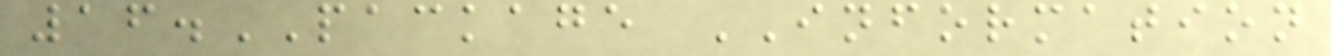16.PACKAGE INFORMATION
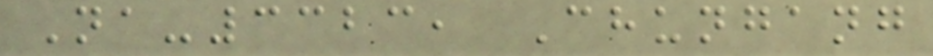Na-3323, Chungang
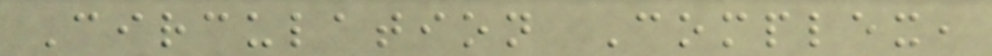Circulation Complex,
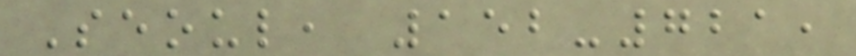Seoul, 152-721,
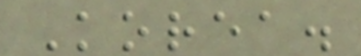Korea.
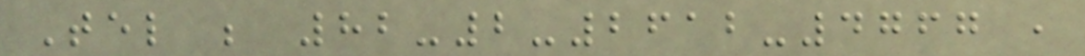Tel ; 82-2-2612-4767 ,
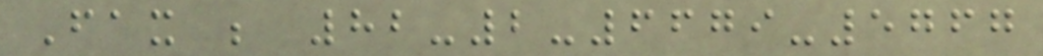Fax ; 82-2-6679-5767
